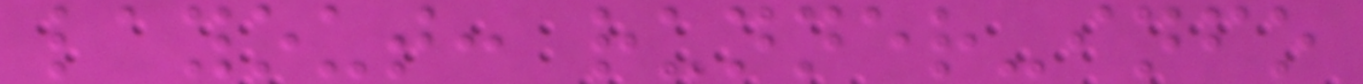layout: runner-info
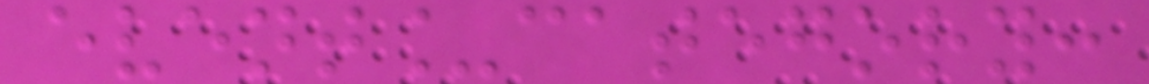event_category:
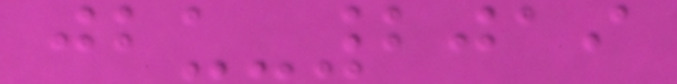jbu-2019
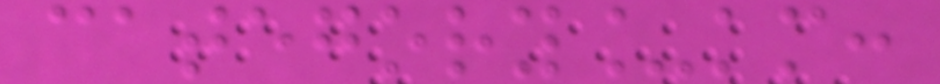category_km:
